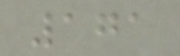171
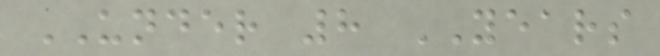UNDER 8 YEARS
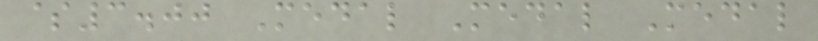$3.00 Medal Medal Medal
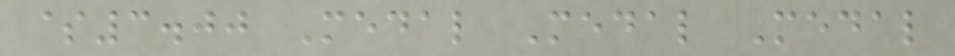$3.00 Medal Medal Medal
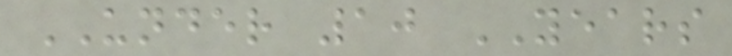UNDER 10 YEARS
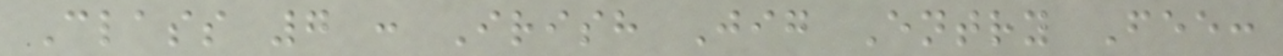Class 7 : Irish Jig Entry Fee:
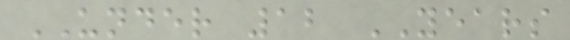UNDER 12 YEARS
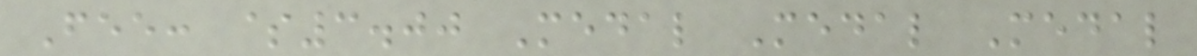Fee: $3.00 Medal Medal Medal
